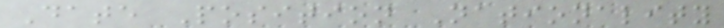Date Position Nationality
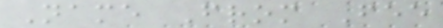Name From Fee
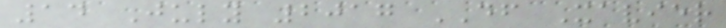14 July 2017 DF Xavier
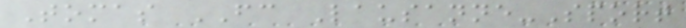Tomas FC Lausanne-Sport
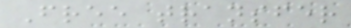Free transfer
